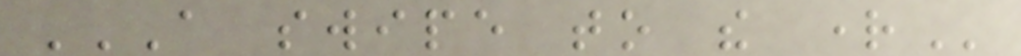A SWIPE TO THE RIGHT
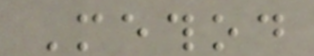Method
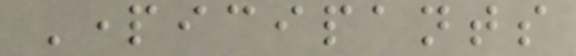Participants
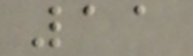11
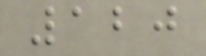120
